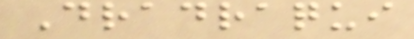Dradraqui
